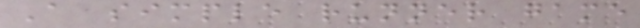A simple runner game
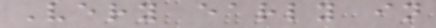Very early in
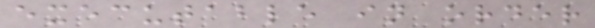executable in order
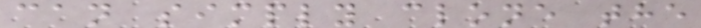can simply clone the
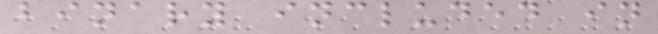binary included in
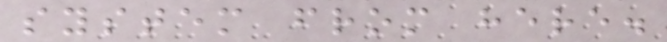system from here.
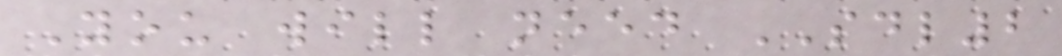You will need SDL2
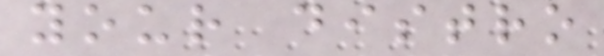your distro
